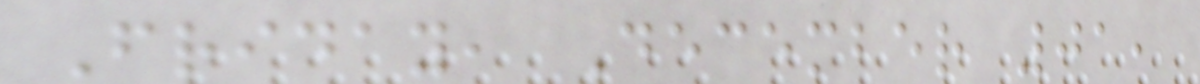Friday, December 01,
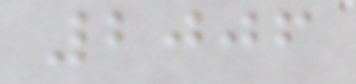2006
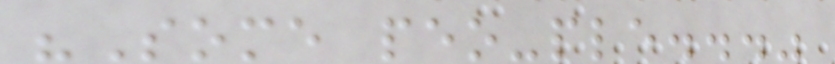"Some peo-ple..."
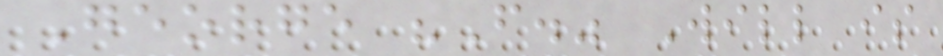George "F." Will is
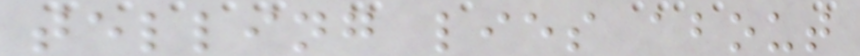telling lies about
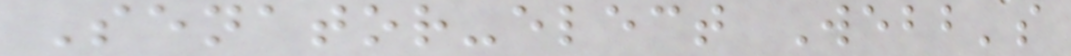Senator-elect Webb's
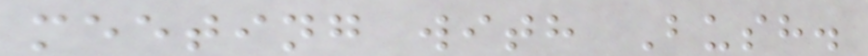meeting with Bush.
